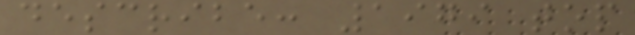describe: 1979 top
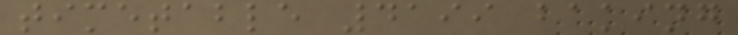timetable 4199 baking
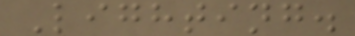Lighting.
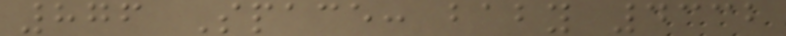876 Space: baby 4332
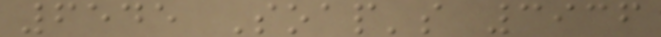6545 Soap's 3936
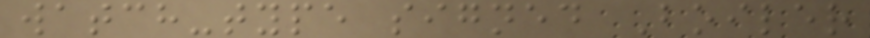watch-type signed Boiler
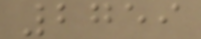2759
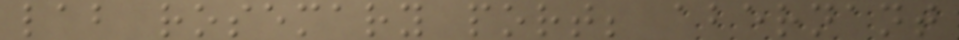lab rosemary port; abernant
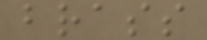brass
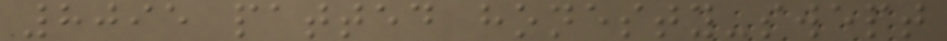8095 patted honesty-swept
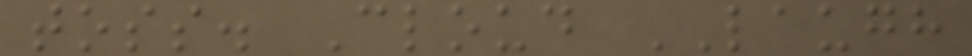toss. Cloud LAUGH
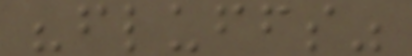"fluffs"
